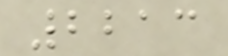2213
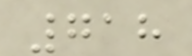718
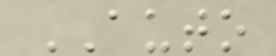AUTO
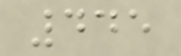445
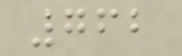762
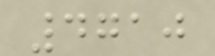4710
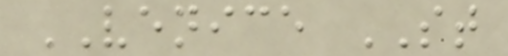VENICE ST
